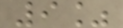9%
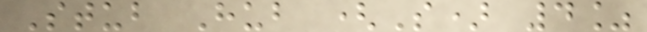Stub Hub (S) 4%
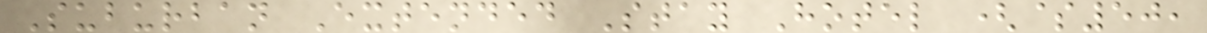Suburban Extended Stay Hotel ($50,
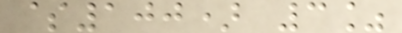$100) 3%
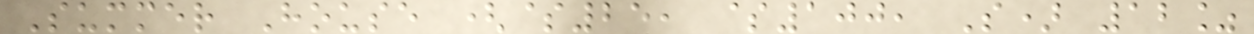Summer House ($25, $100, S) 12%
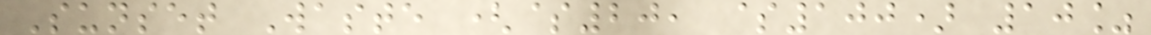Sunset Waste ($20, $100) 10%
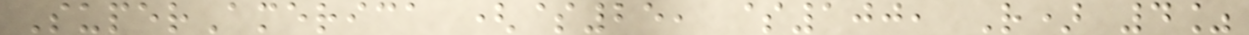SuperAmerica ($25, $100, R) 4%
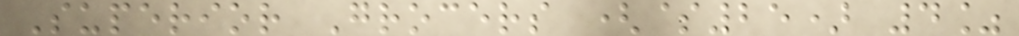Superior Grocers ($25) 4%
